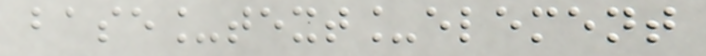base_text_element
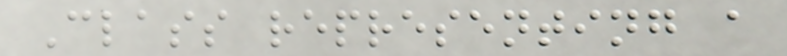Class representing a
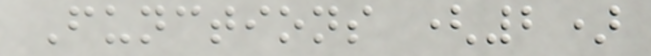Functions (2)
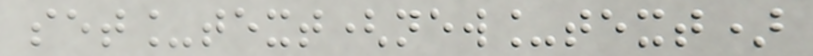set_text(new_text)
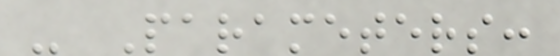- Parameters:
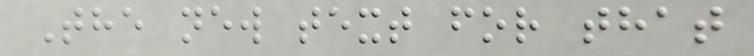The new text for that
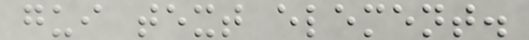gui text element.
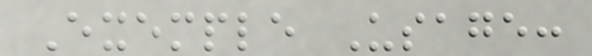Exemple Usage:
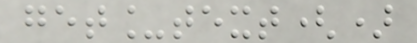get_text()
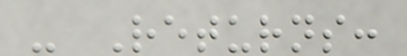- Returns:
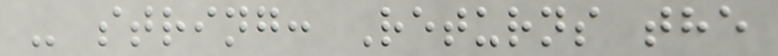- string: Returns the
